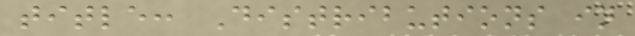title: Distributions in
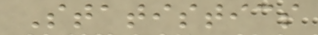Statistics
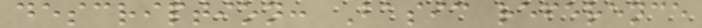description: Basic reference
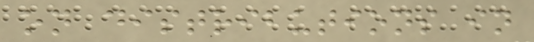on distributions in
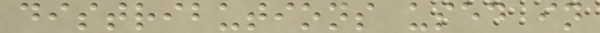distributions used in
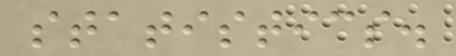statistics.
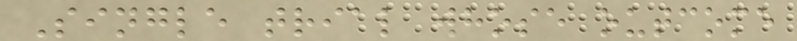Single trial whose outcome
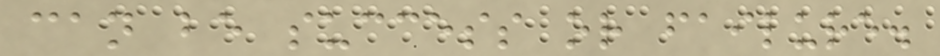can be success or failure.
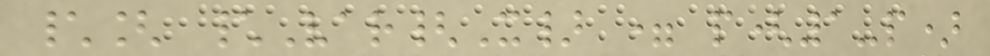\[ \Var{X} = p(1-p)
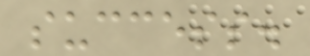success.
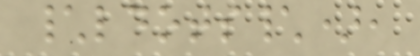\ldots\),
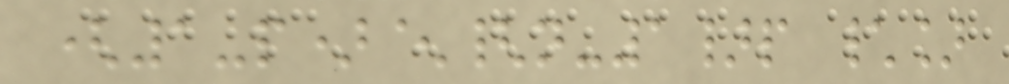(1-p)^{n-1}p \]
